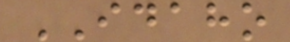IDAHO
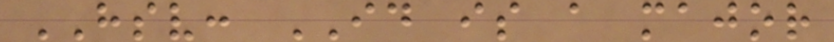HSV: ID is a major
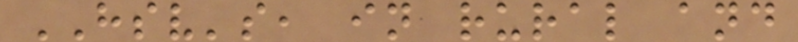HSV's, in rural and
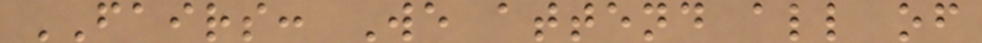FAIRS: We attend all of
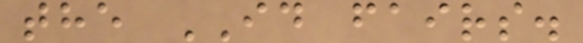the ID fairs.
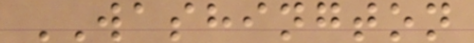WASHINGTON
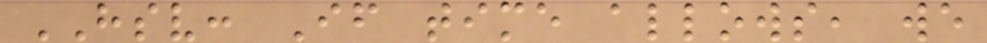HSV: If time allows, we
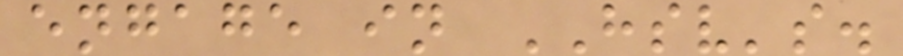engage in HSV's.
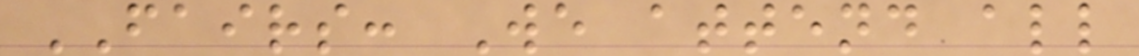FAIRS: We attend all
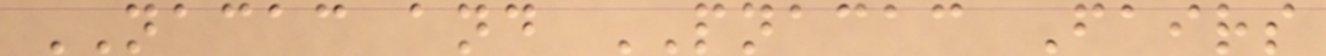NACAC and PNACAC Fairs
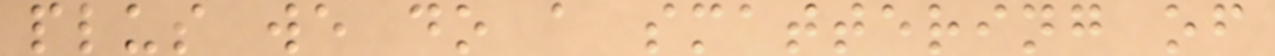plus we do a smattering of
